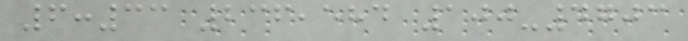6:33 236,584 100-4703
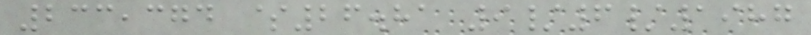233,374 $26.81 9/6/1987
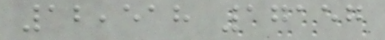12,518 17157
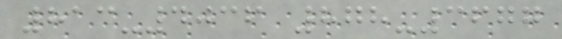813-4036 878-3677
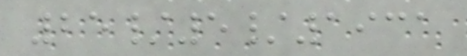25/5/1931
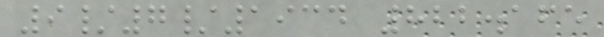9/7/1934 822.165
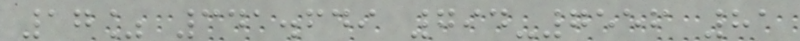17% 341.649 794-7556 81
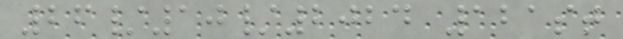26/10/2024 121st
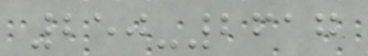250-2617
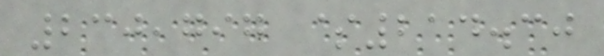230,797 $214.30
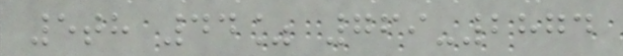5th 44% 769-2874
